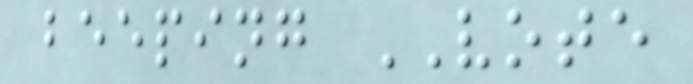beeping VOTE
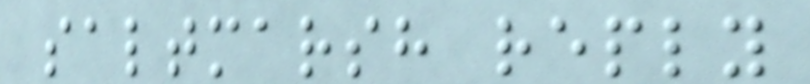saltmarsh reply
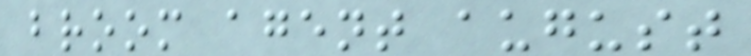broom agent august
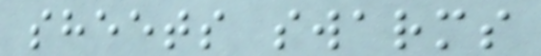sheets swarms
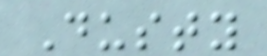Dusty
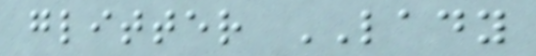glitter LADY
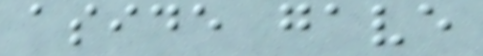aside gave
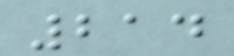214
